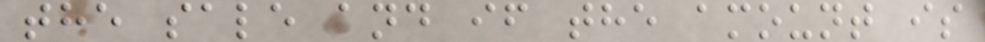the sale and if the amount is
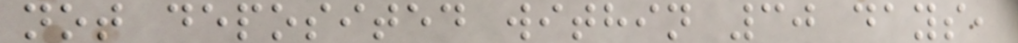not deposited within 30 days,
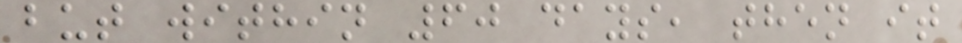but within 60 days, then it
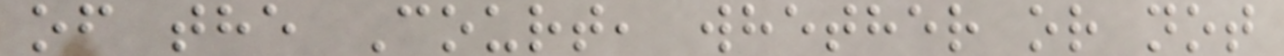of the Court, whether or not
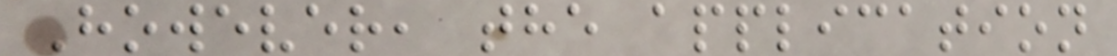However, the application
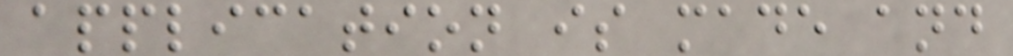application is made and
